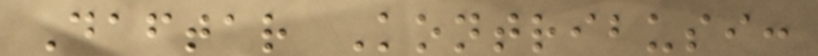Daftar Kontribusi:
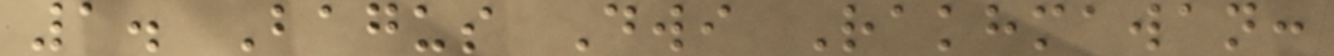1. Bagus Dwi Rakhmawan:
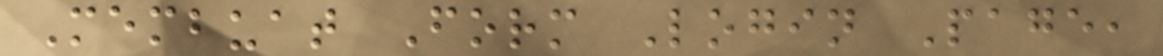Membuat Form Login Page,
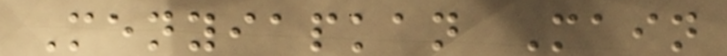Menyiapkan Main
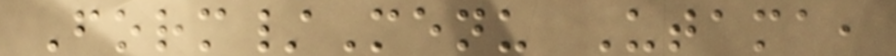Form/Menu Utama,
